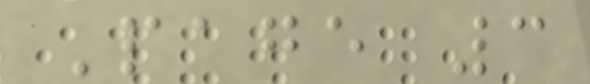Page 3
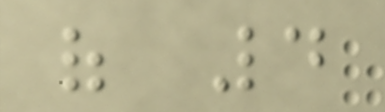of 4
